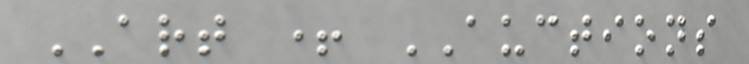ART + AUCTIONS
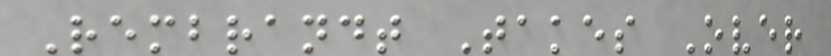Rembrandt Takes Over
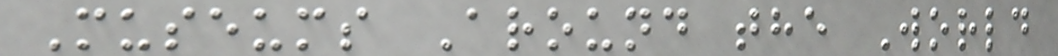Museums Around the World
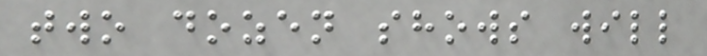two dozen shows will
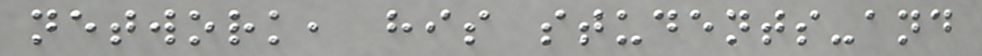network, his students-and
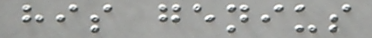his genius
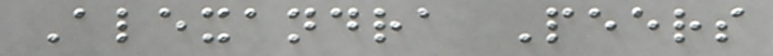Alexandra Peers
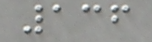136
